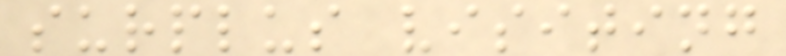surplus visiting
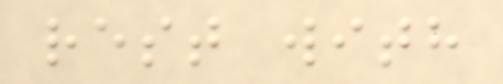rest with
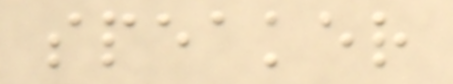speaker
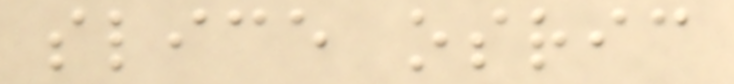slice osric
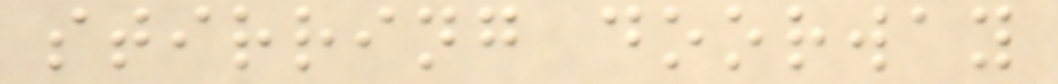stirring doorway
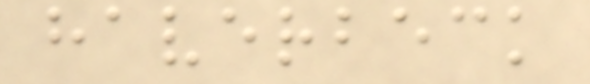haverbeck
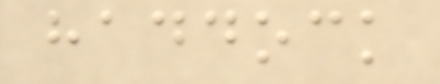haddock
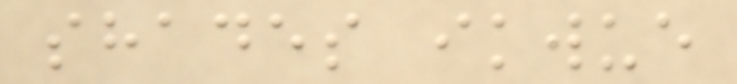shades ikwue
